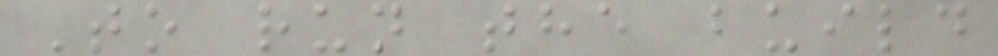To run the build
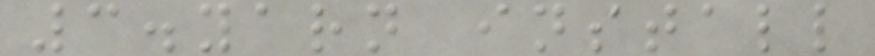3.yarn install
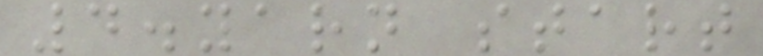4.yarn start
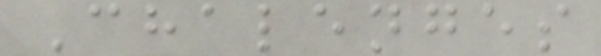Chalenges
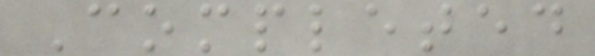Completed
